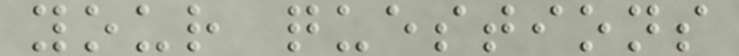your questions
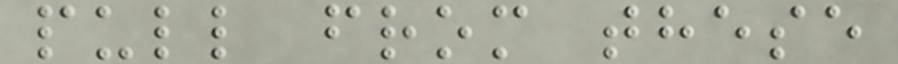pull from these
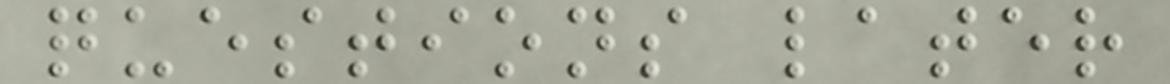questions later
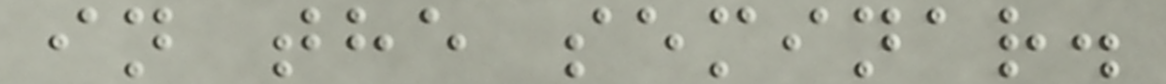in the seminar.
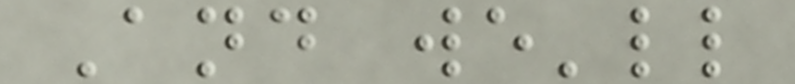And we'll
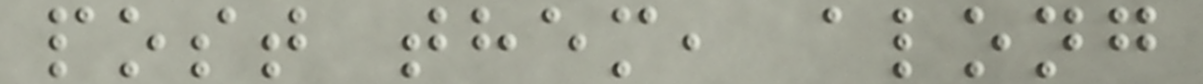post them, along
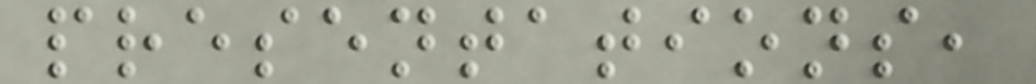presentations,
